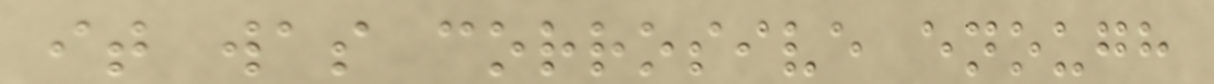it was corrosive enough
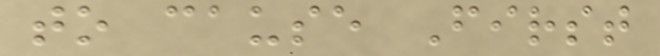to cause First
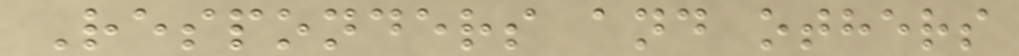Responders and others
